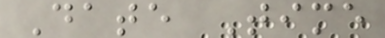Date Time
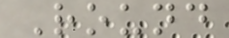Round
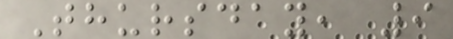Thursday, 9
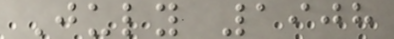July 1908
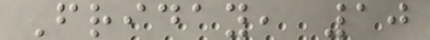Friday, 10
